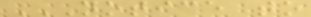NOTICE TO
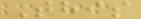This
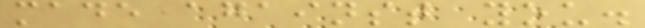made against you.
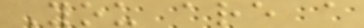You are a
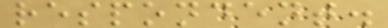respondent.
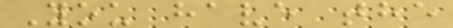You have the
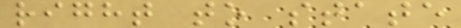right to state
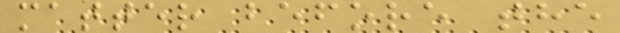matter before the
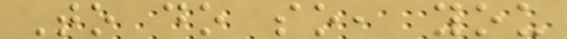To do so, you
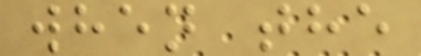when the
